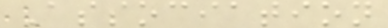Association
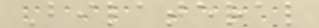Bilateral
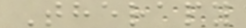Therapy
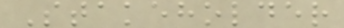Stakeholder
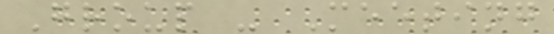Group - Meeting
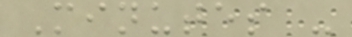Minutes -
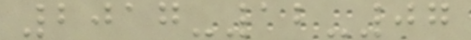2017-12-07
